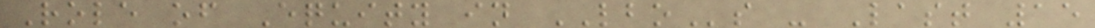Role of Equity in LBOs - Last 15
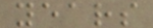years
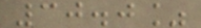30.0%
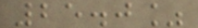25.0%
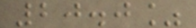20.0%
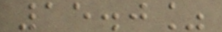15.0%
